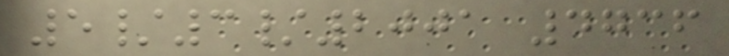5/3/2001 4736
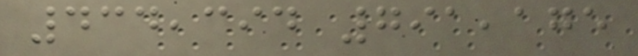434,394 791,175
